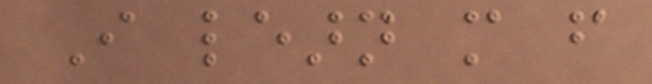I learn more from
